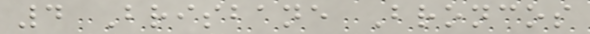4 Brisbane Broncos
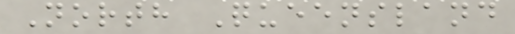North Queensland
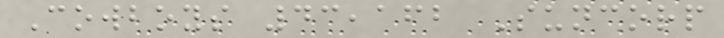Cowboys 43,162 Suncorp
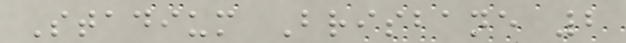Stadium Brisbane 2
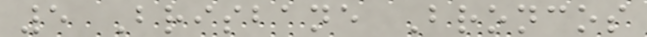5 Brisbane Broncos
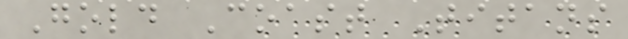Gold Coast Titans
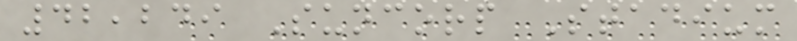42,249 Suncorp Stadium
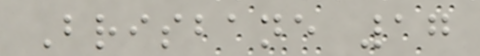Brisbane 17
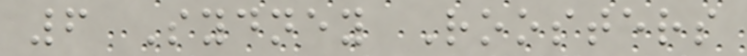6 Sydney Roosters
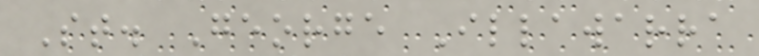St. George Illawarra
